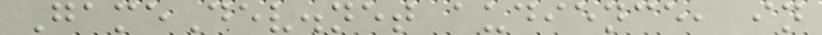GameDev.net audience, in
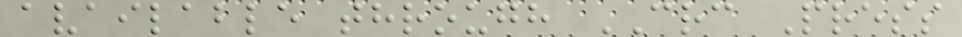available through CRC Press
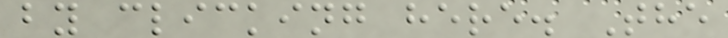by clicking here. The
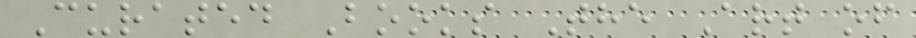Curated Books The Art of
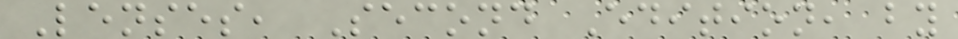Lenses, Second Edition, by
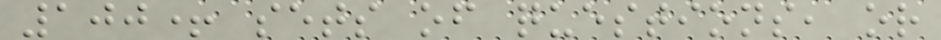100+ sets of questions, or
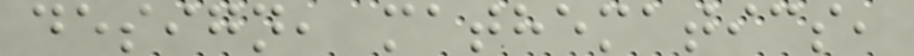design, mathematics,
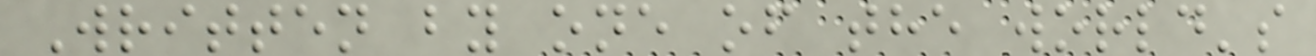Written by one of the world's
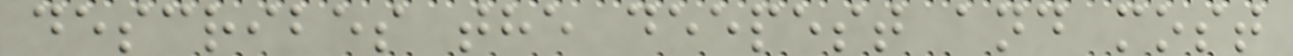describes the deepest and most
